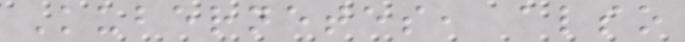Kubernetes, also
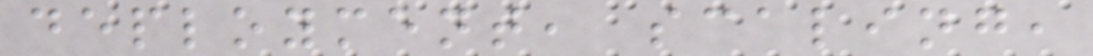deployment, scaling,
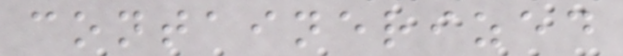containerized
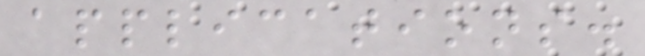applications.
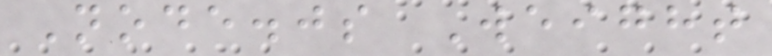Node.js Weight
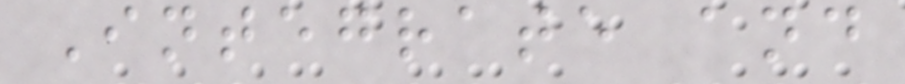Integrate and
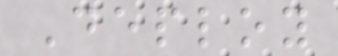Deploy
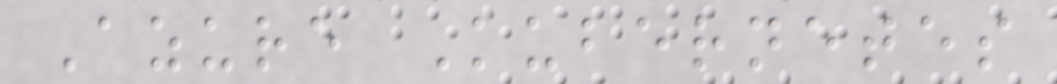Azure Kubernetes
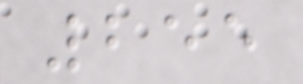255
